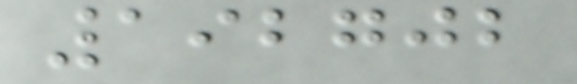192702
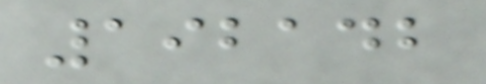192142
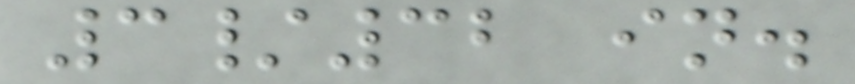3/32 in.
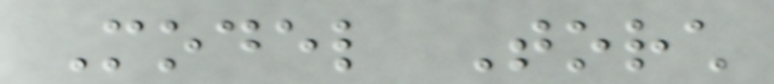Model Torch
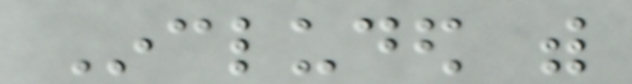Included with
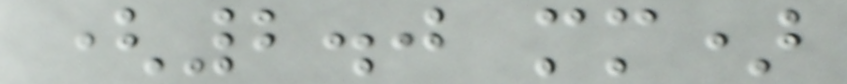(2.0 mm)
